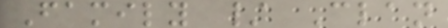Family / Clan
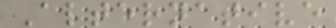Alternative
